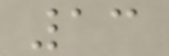13
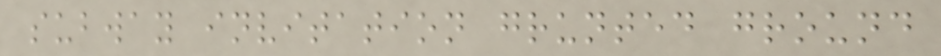subway invitation grunted ground
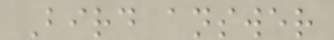Bird answer
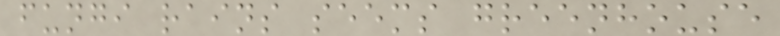fungi rains seems greenhouse
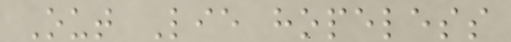Out Lie hopeless
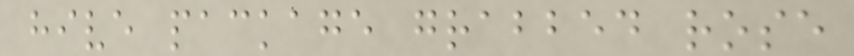hive package grabbed rose
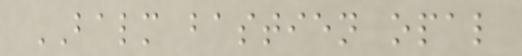BALM bastien opal
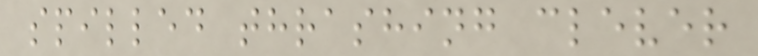spilled thrashing clever
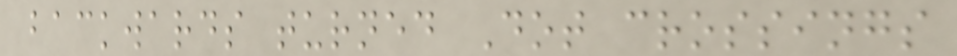backwards turned Dot crossings
